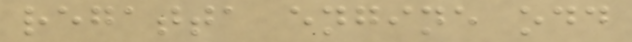regatta engine odd
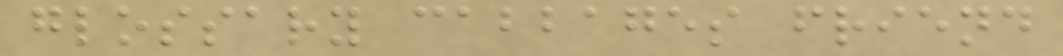glossary cabbages friend
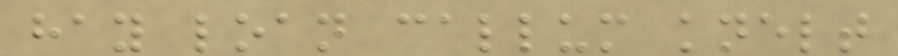hay loan callum knelt
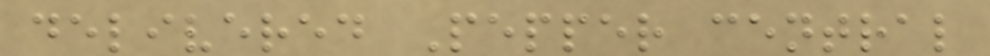delivered Pepper central
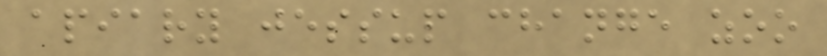apiary jessup change zoo
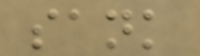sank
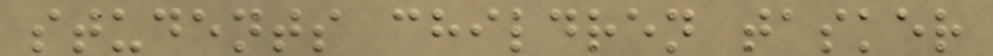students children tasker
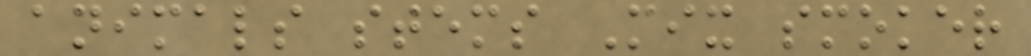animals stems Mix smoker
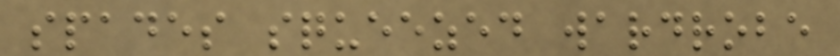spades squeezed wardrobe
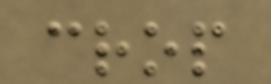crop
